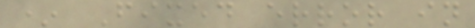* Fixed error in
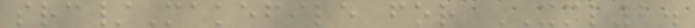src/Makefile for XML2.
